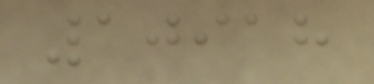10918
